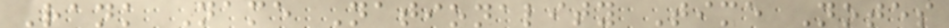Rank Name Nationality Time Notes
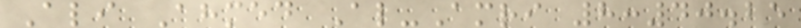Ali Ahmed Al-Amri 8:40.25
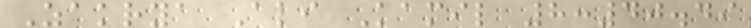Zakrya Ali Kamil 8:40.49
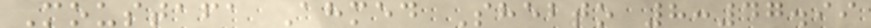Moustafa Ahmed Shebto 8:47.99
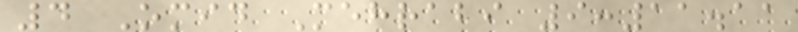4 Omid Mehrabi 9:11.11
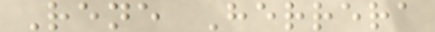Rene Herrera
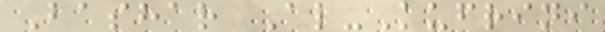Bashar Al-Kufrini
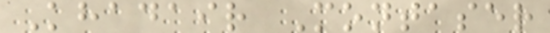Khadair Montaser
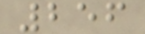256
